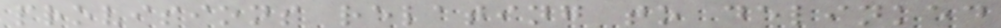provisions relating to delinked
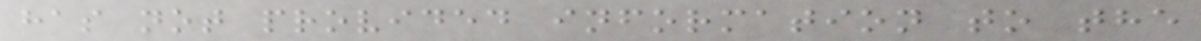has not provided information to the
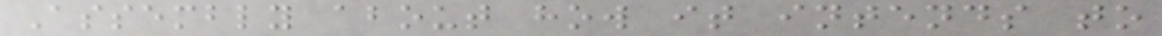Assembly about how it intends to
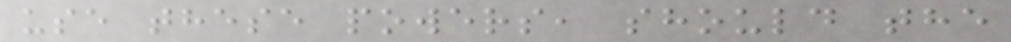use these powers, should the
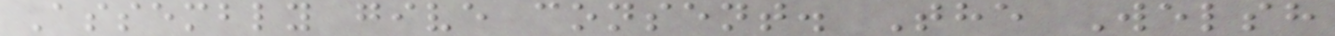Assembly give consent. The Welsh
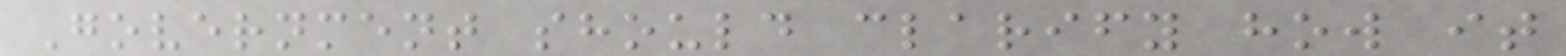Government should clarify how it
